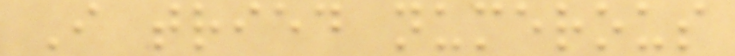I tried numerous
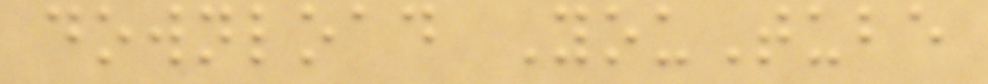download YouTube
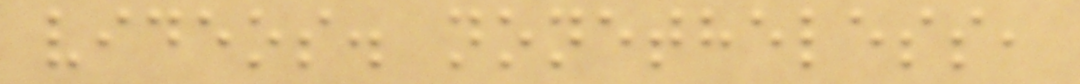videos. nonetheless,
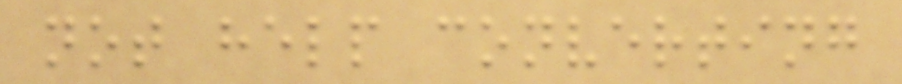not help converting
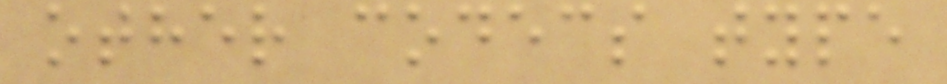other codecs type
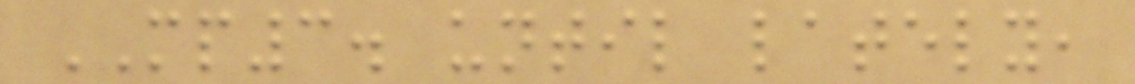MP3. until lately,
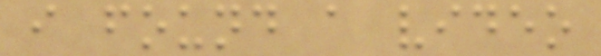i found a video
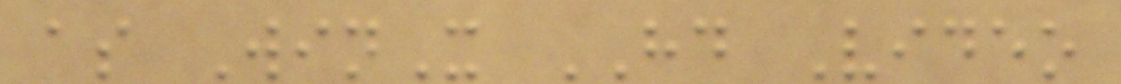as WinX HD Video
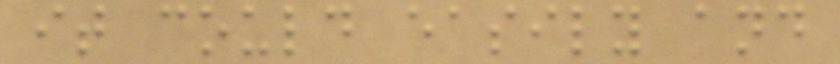it could easily and
